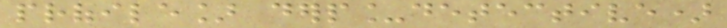profile] derp_detective)
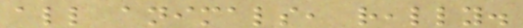all animals, really.
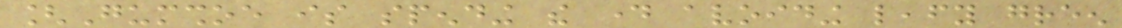[Gumshoe is spending the day avoiding leafy green
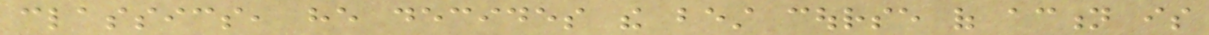classics, he decides the best course of action is
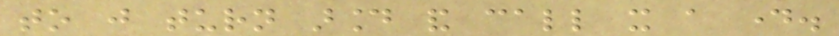to just turn around and call it a day.
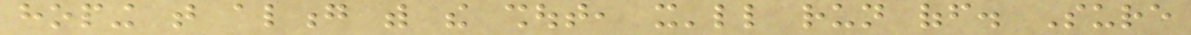hoping that along with the shout, it'll run off. Sure
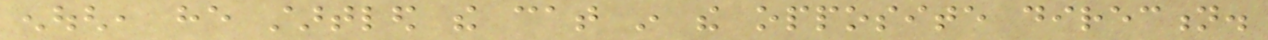enough, he startled the cat in the opposite direction.
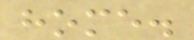home.
